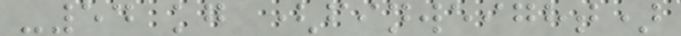-54 kg (finweight)
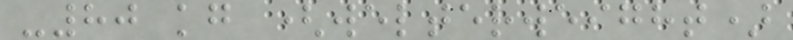-80 kg (welterweight)
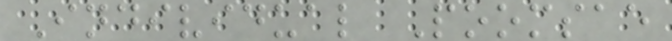Individual Poomsae
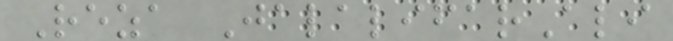Reza JalalifarAli
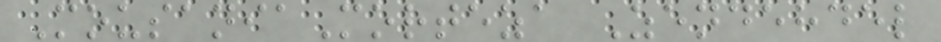MousaniaMorteza Zendehdel
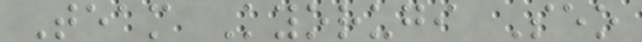Team Kyorugi Seo
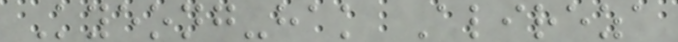Kyeong-hak Alireza
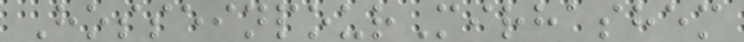HosseinpourMirhashem
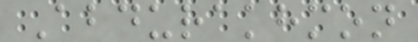Abdurakhmon
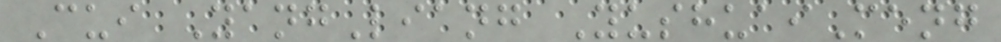Cui YangLiang YushuaiMeng
